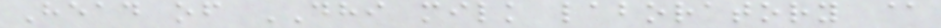Head of DHI milk laboratory @
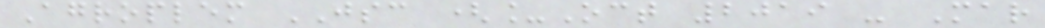Agroplem JSC (_Oct 2019 - Mar
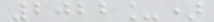2022_)
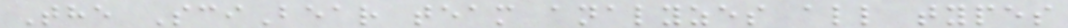The SciBear team analyzes all types
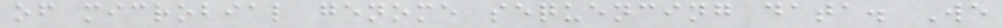of microbial genome sequencing data. We
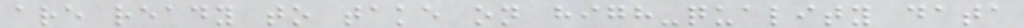are ready to take on high-quality data
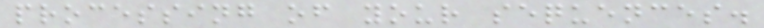processing of your sequences.
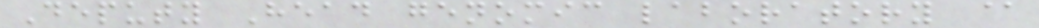Deputy Head genomic laboratory @
